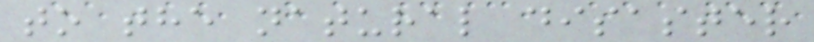to the natural disaster
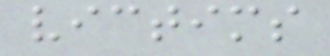victims
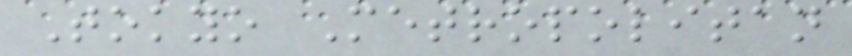Tokyo Metropolitan
